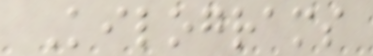Kilograms
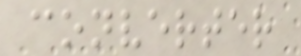converter
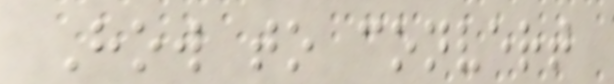How to convert
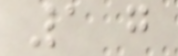1 g
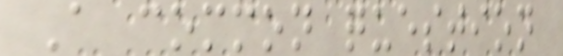A common question
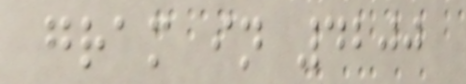gram in 4200
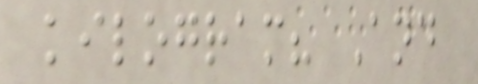kilogram? And
